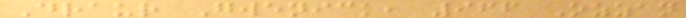Draur Gwenick, 966 Ozzan
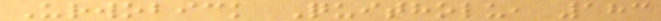Urwobick Quitholu, 183
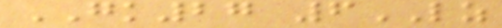GK27 6LZ
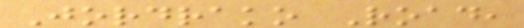Jordrako Road,
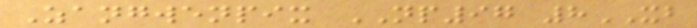Zangwenpix NP97 8XB
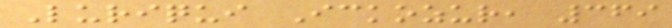Luriqui Ickozur, 369
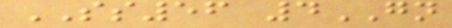SS56 4GN
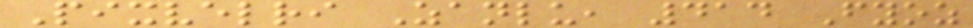Pixvelri Zanlu, 414 Fyoz
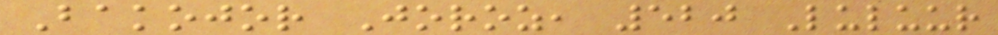Bakojor Joroz, 520 Luluur
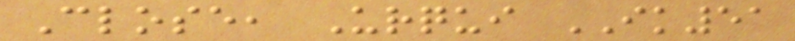Close, Urqui IK51
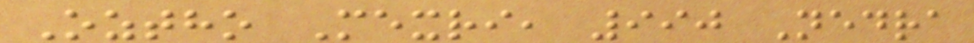Oztho Mexri, 990 Nedra
